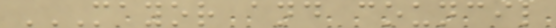MAYOR AND COUNCIL
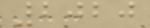2020
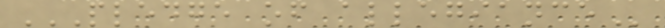PLEDGE OF ALLEGIANCE
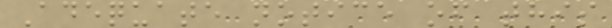Adequate notice of this
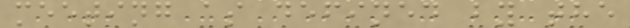meeting as defined by the
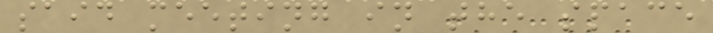said meeting in the space
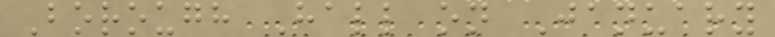Borough Hall on January
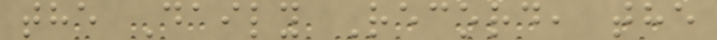the Daily Record, the
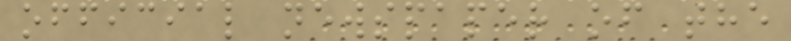official newspaper of the
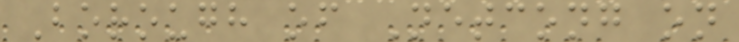Borough of Netcong on
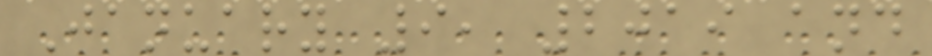January 9, 2019 and
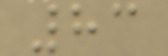83
